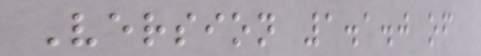Version 1.1.0 of
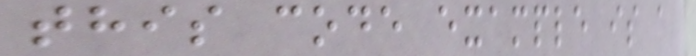this code example is a
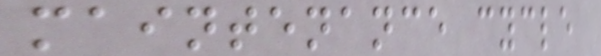maintenance cycle
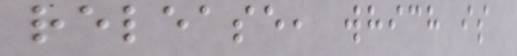release, which is
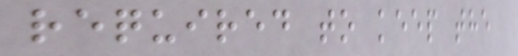required to keep the
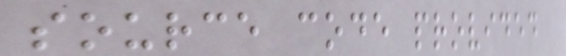source code provided
